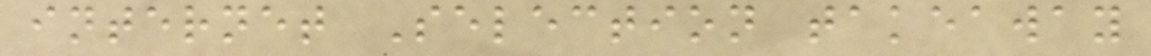internet Selection takeaway
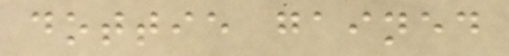dottie gained
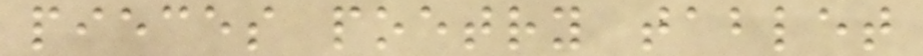pieces poetry tablet
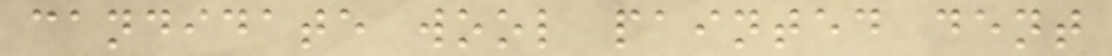candidate wool painted dent
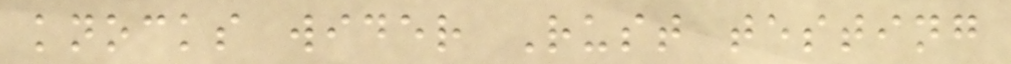knocks wider Rust testing
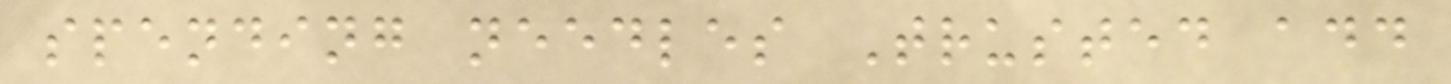spending needles Trusted add
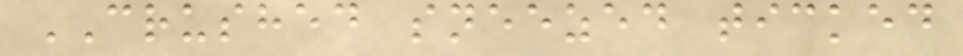CRUSHED sneezed ticked
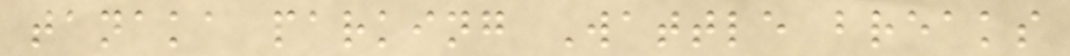tanaka parking Wattle breaks
